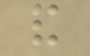and
